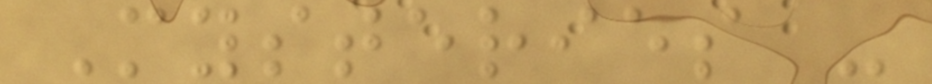Mysteries -
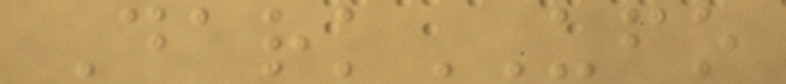DarkUFO
